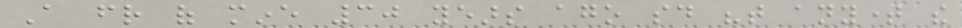A friend of mine 30 years ago said "that anytime the
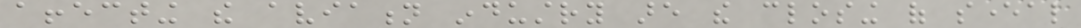affecting the aviation industry are the closing of several
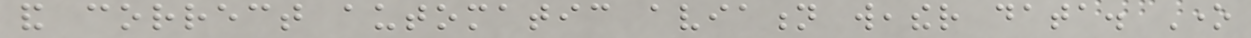and correct automatic aviation weather data. One
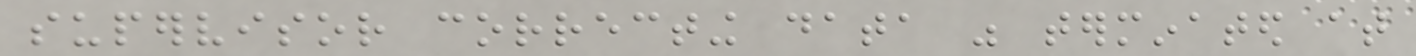supervisor correcting data was terminated at
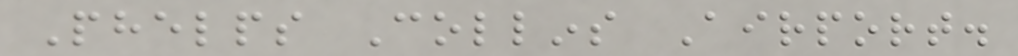Phelps Collins Airport.
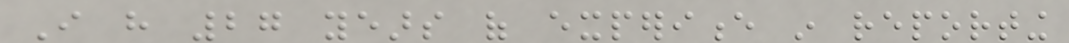I have 27 years of experience in reporting
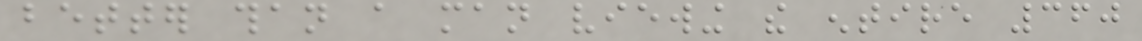better than a man viewing the entire 360
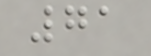71
